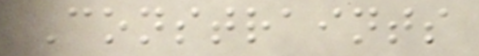Constraints
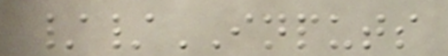//INPUTS
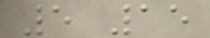5 15
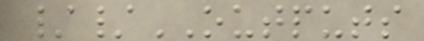//OUTPUTS
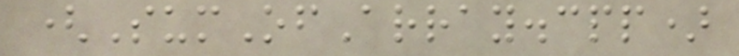(SumOfArray.cpp)
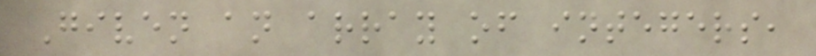Given an array of integers,
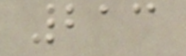213
